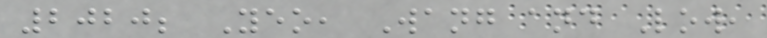2020; Yeo, Wang and Low,
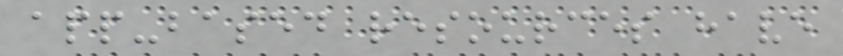app-based resources have
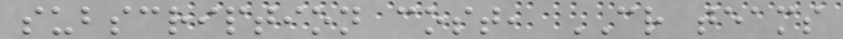subscription cost, CR teams
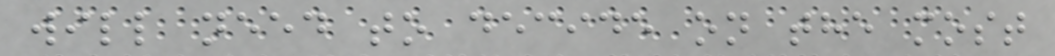will need to decide on the most
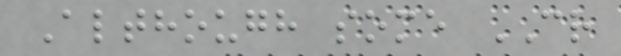Although some CR
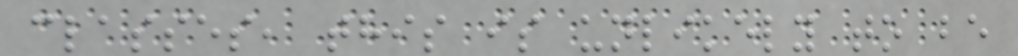classes, this is unlikely to be
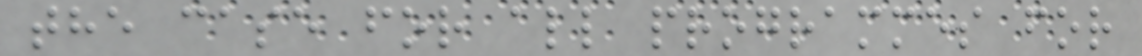the case for all programmes for
